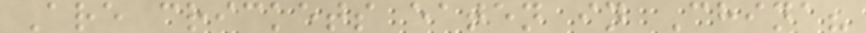Are crickets eaten in China?
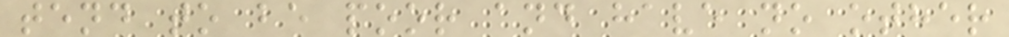tend to be poor and have no other
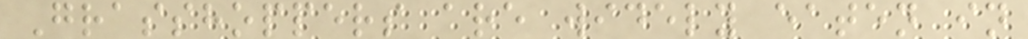Grasshoppers are widely eaten in
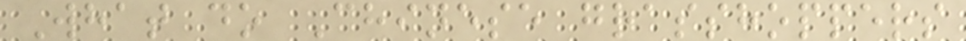What do Chinese grasshoppers
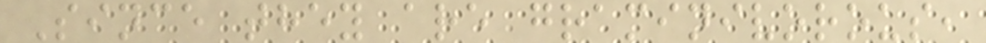Since they are graminivorous,
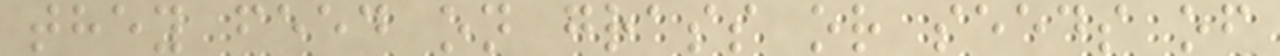they feed on grass or seeds of
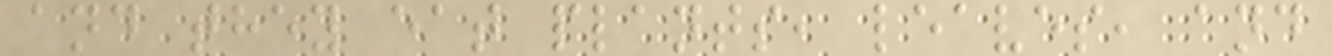and they eat plants, leaves, and
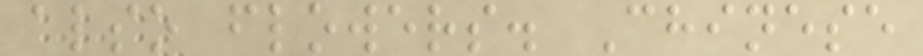also flowers. Chinese
